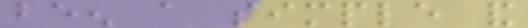been a simple and
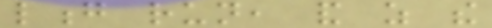long run, and as the
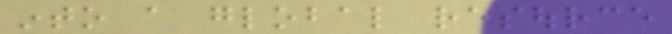into a global resource
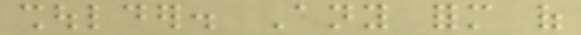shoulder. Any form of
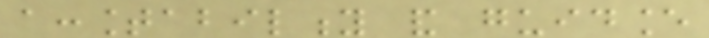accountability and guidance
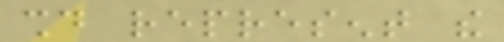should represent the
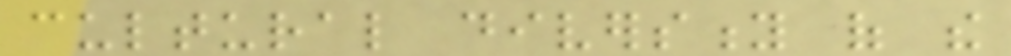cultural diversity of the
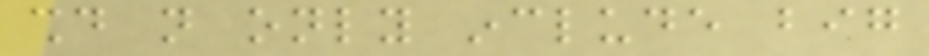should not only include big
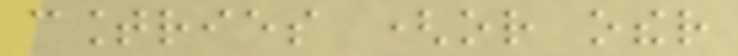countries (or other
